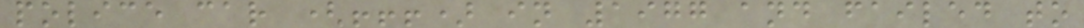police car (!!!) in 1977 and failed to
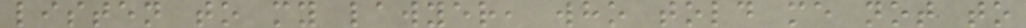listen to my lawyer, who told me not to
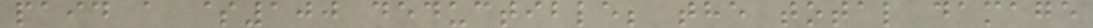paid a $100 deductible; the total damage
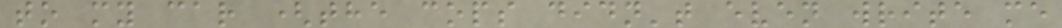to my car (the cops didn't even write me
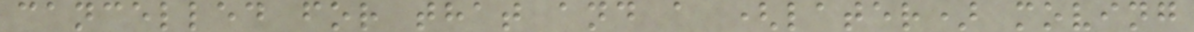cancelled for that and a (later) moving
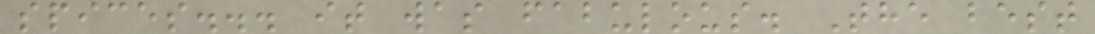spices... it was fabulous. The best
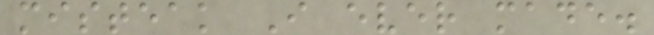misteak I ever made.
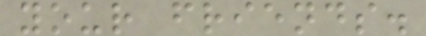your friends.
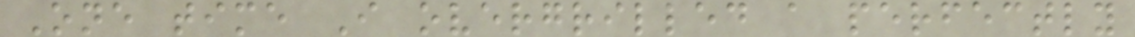One time I overgrilled a perfectly
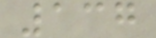137
